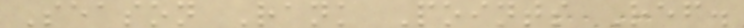Season Rank Points Ref.
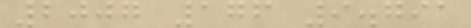2007 176 9.791
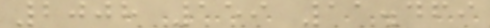2008 159 11.469
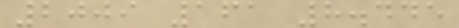2009 161 8.445
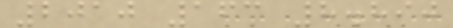2010 163 8.890
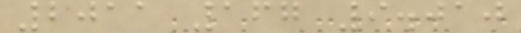2011 167 9.010
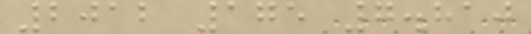2012 175 7.810
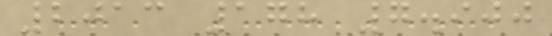2013 178 7.900
